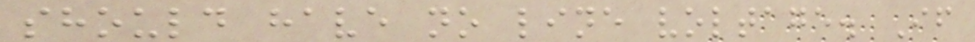should have no line voltage. If
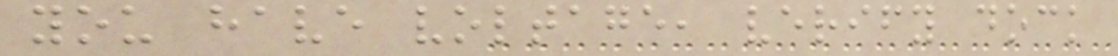you have voltage, verify dock
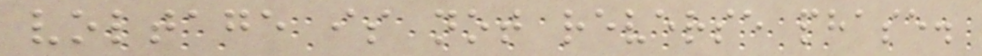voltage is not reverse phase.
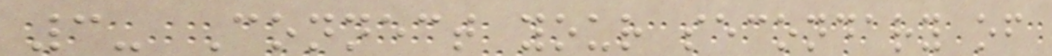3- Connect your secondary of
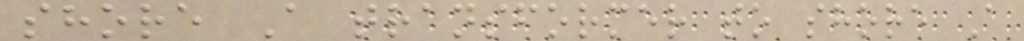shore A transformer to shore A
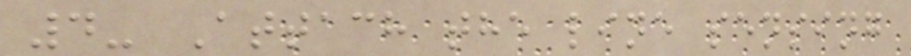4- Attach the line sensing
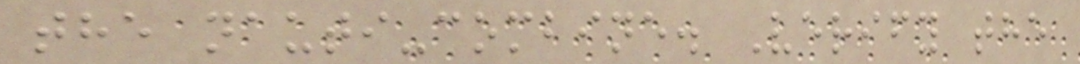the nauti-combine. Verify the
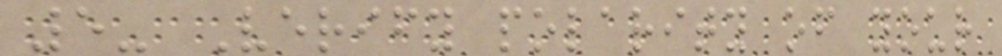5- Verify polarity of your
